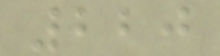220
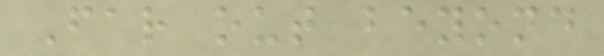Far out beyond
